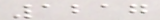1217
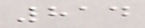814
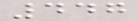447
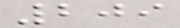209
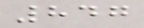847
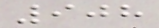908
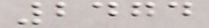2474
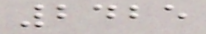2425
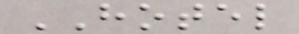HOTEL
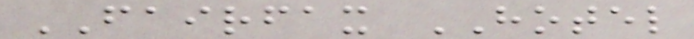FAIRFAX HOTEL
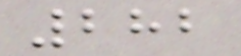282
